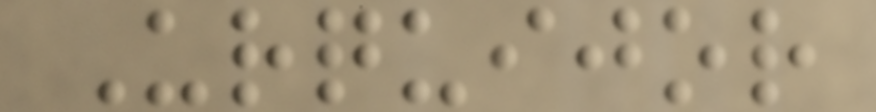Urquijor
